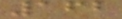162
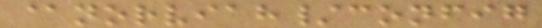@norviah/config
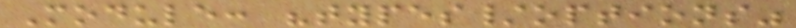Module: "types/options"
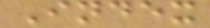Index
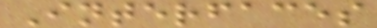Interfaces
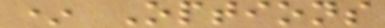* Options
